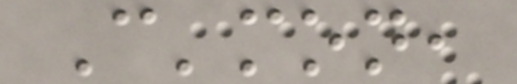C'mon,
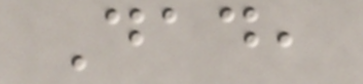Dad,
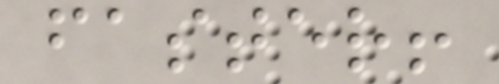faster!
